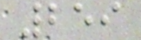259
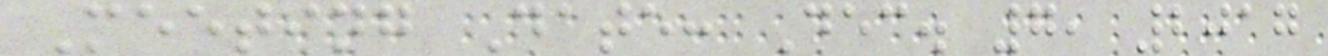Meeting Date: Dec. 7, 2017
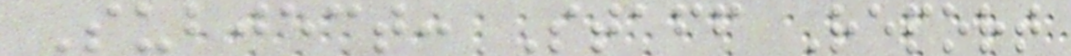Subject: Staff Report
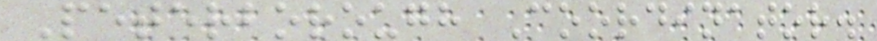Peterborough Coordinator.
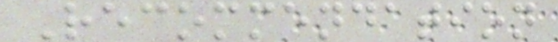Recommendation
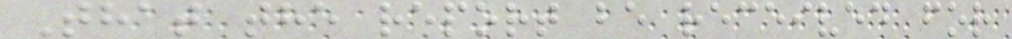That the report be received for
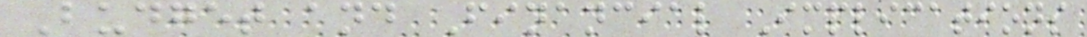Budget and Financial Implications
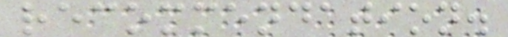recommendation.
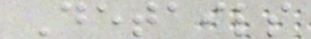Details
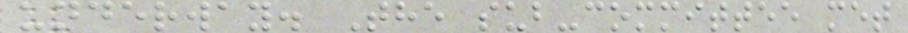underway. The sub-committee met
